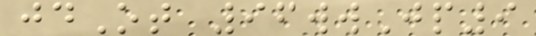jdOt 96wwJp9
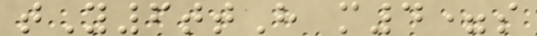tY6ttH m4=s
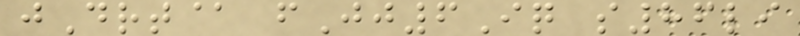jDrt@ fJj6Iq s86li
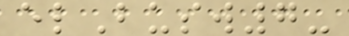elBusw7-
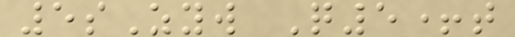5sZyw Q5+t
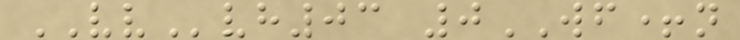VVvh03 0WF+n
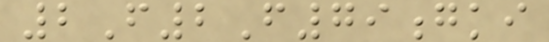2F2F79gki
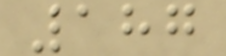187
